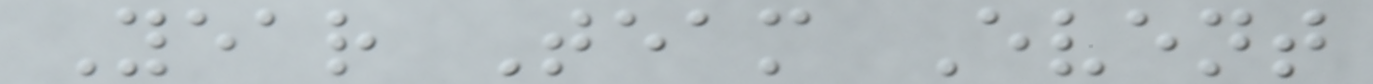Year Team Event
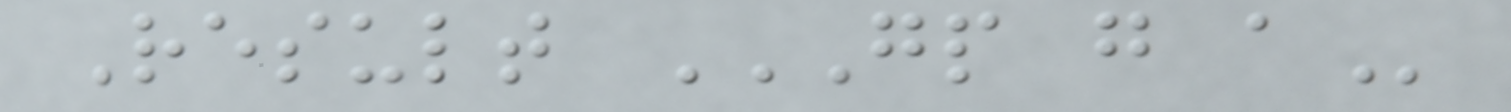Result GP G A
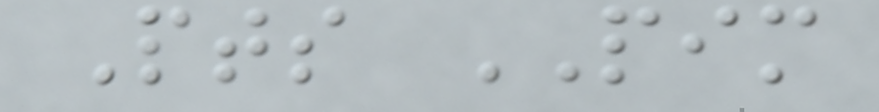Pts PIM
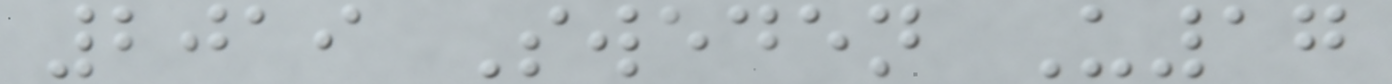2019 Sweden U17
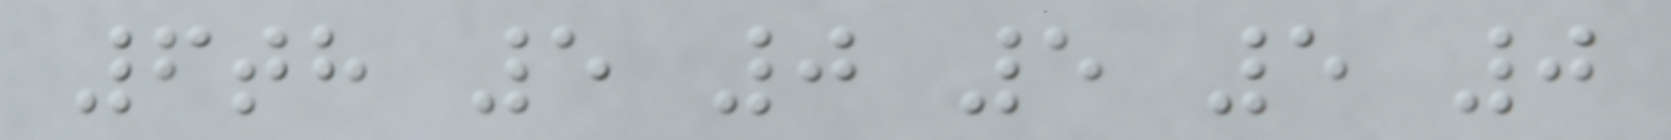6th 5 0 5 5 0
